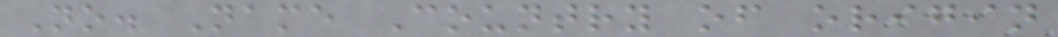No. Name Country of origin
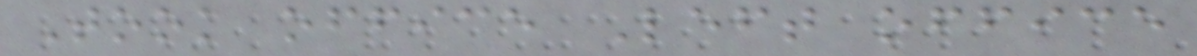Took office Left office
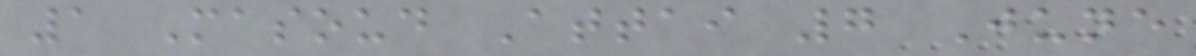1 Masoud Attai 7 June
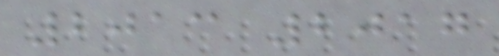2013 2017
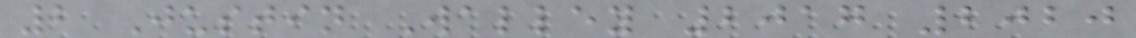2 Justin Walley 2017 2020
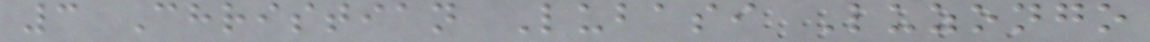3 Christian Lubasi Luzongo
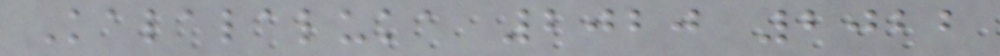Kalalaluka 2020 2022
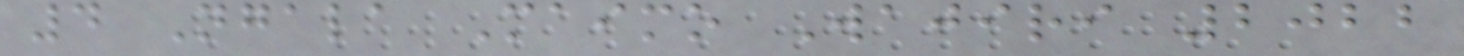4 Ngala Maimo Wajiri 2022
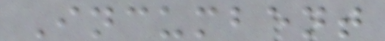Incumbent
